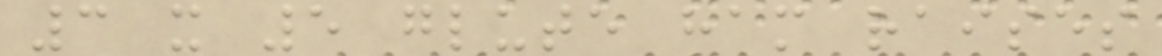3 x 5 glute ham raises
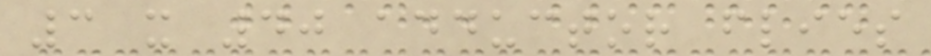3 x 40 adductor flies
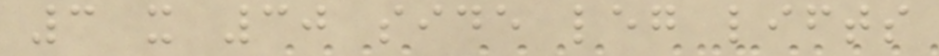3 x 30 side leg lifts
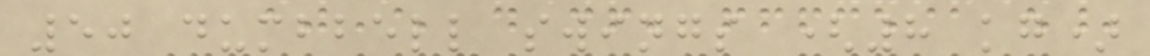50 dumbbell swings (8 kg)
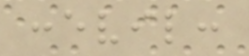:evil:
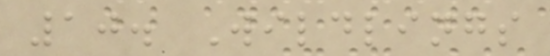10. Wildlings
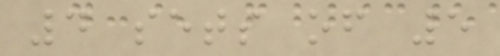4 sets of 5
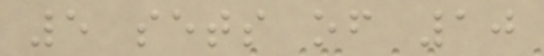5 sets of 10
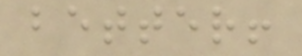better!
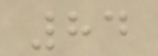84
